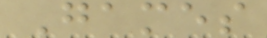Games
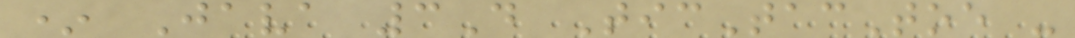* Java 3D TicTacToe -
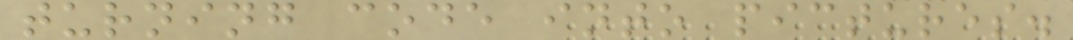turning code into pictures.
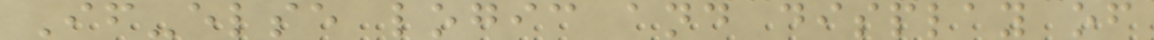If-else logic and display of
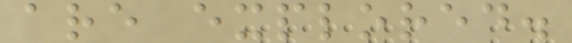are explored.
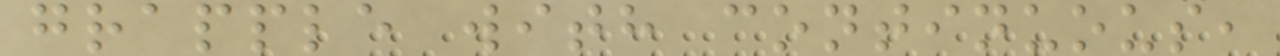grapple with continuous,
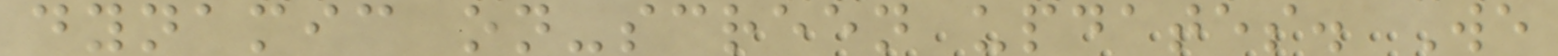dynamic on-screen updates. We
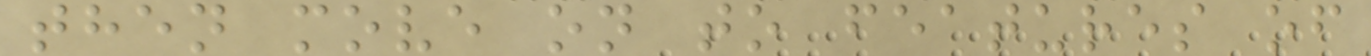then move on to features of
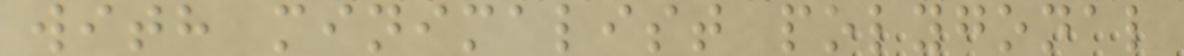with minimalist polygonal
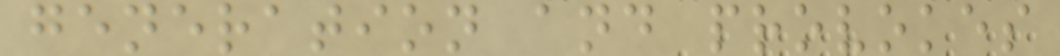generation and provokes
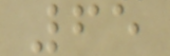65
